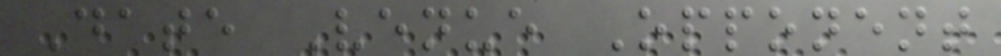Date Venue Opponent
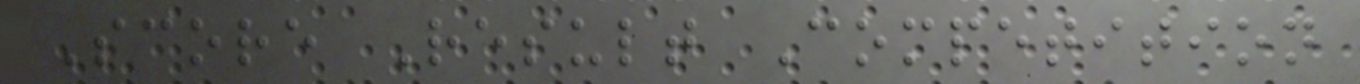Score Result Competition
